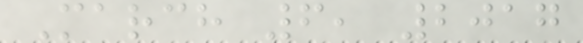March 6, 2017
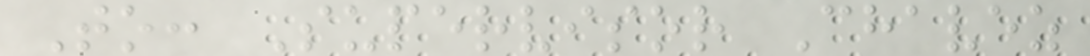To: Supervisor Chavez
